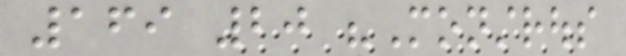169 20 "Monstrous
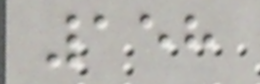158
